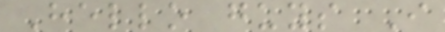Hello guys I
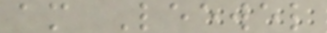am Leewel
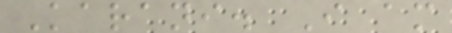Karani. I am
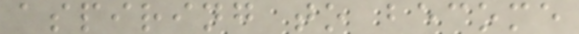aspiring to become
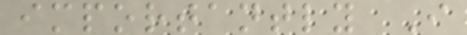importantly I
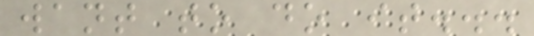want to do it...
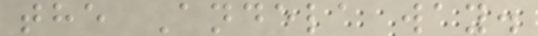the Andela way.
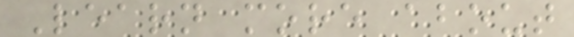Learn more about
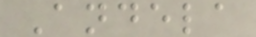Andela
